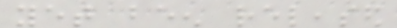yet been released
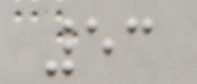53
